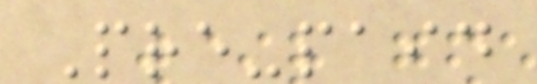Pre-paid
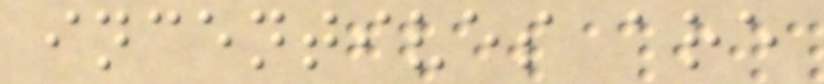incentives are
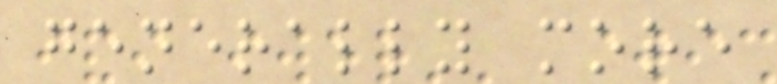generally more
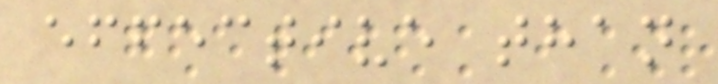effective than
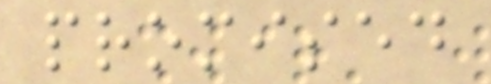promised
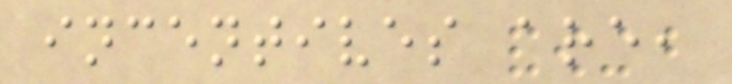incentives are,
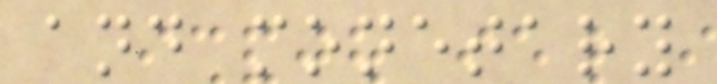and monetary
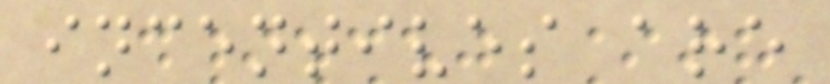incentives are
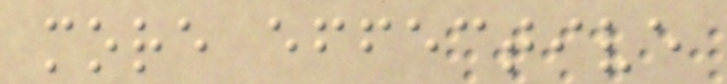more effective
